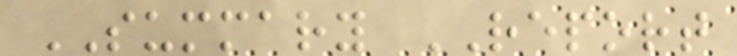SUMMARY REPORT
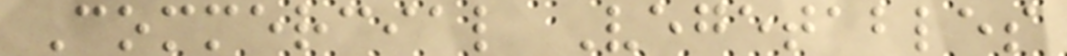Commercial Vegetables
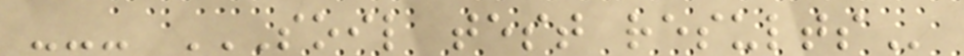--- SOIL TEST RESULTS
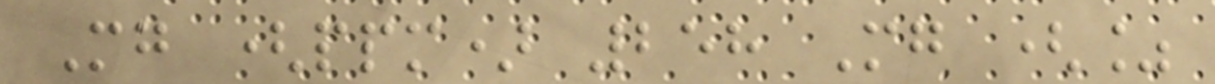Mg (ppm) 258 Mg (%
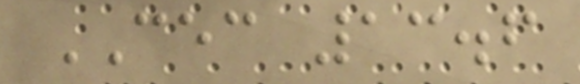CEC 13.6
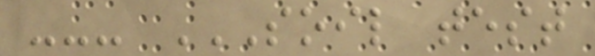--- SOIL TEST
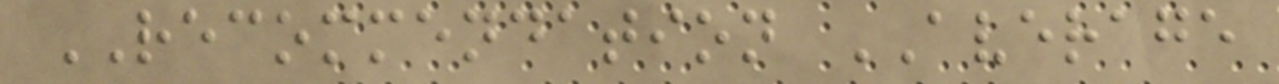RECOMMENDATION AVERAGE
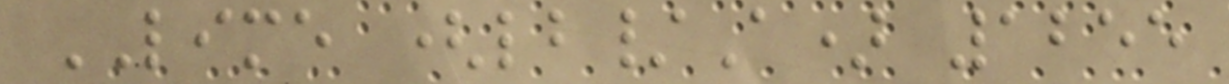LIME (lb/A) 1255
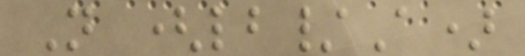N (lb/A)
